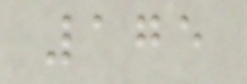175
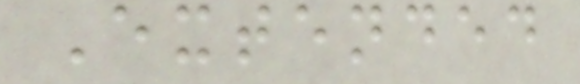Extended
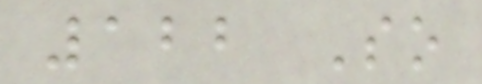122 So
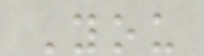You
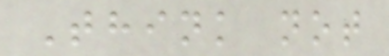Think not
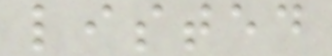listed
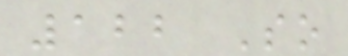122 So
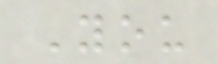You
